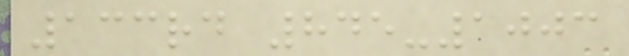133rd 845-1003
